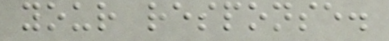your response.
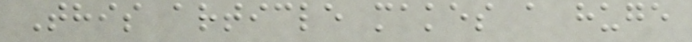This article makes a huge
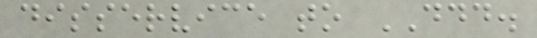disservice to DDD.
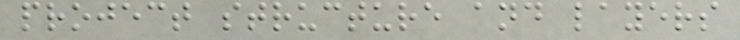project structure and layers
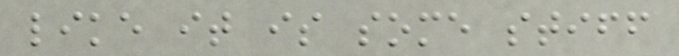like it is some stiff
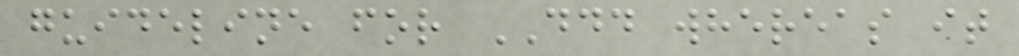guideline for DDD whereas it
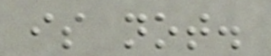is not.
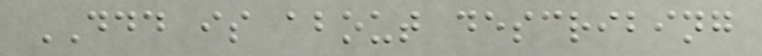DDD is about describing
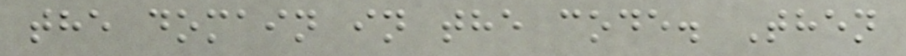the domain in the code. Then
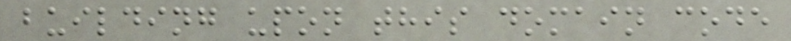building upon this domain code
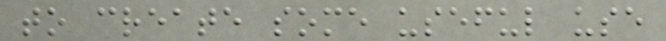to create some useful use
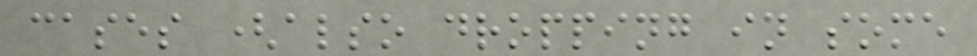cases (also dropping in some
